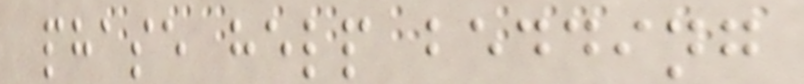phase help bedding
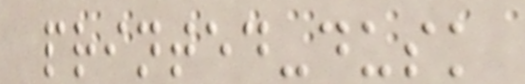printed-dusk
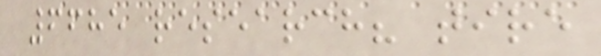6685 research? tire
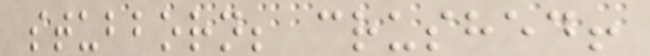stubborn; crushed!
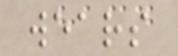wears
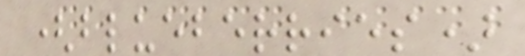(blueberries)
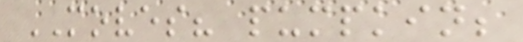MOVES? pumpkin;
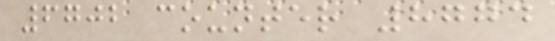6702 counter 8774
